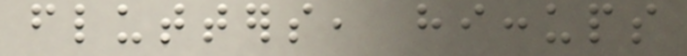flutters, hiccups
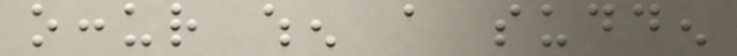occur when a sudden
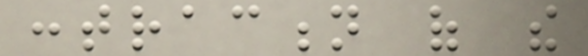contraction of the
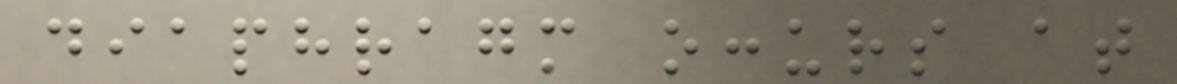diaphragm occurs at
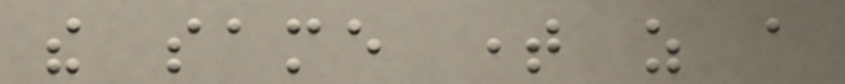the same time as a
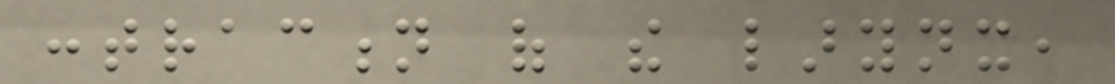contraction of the larynx,
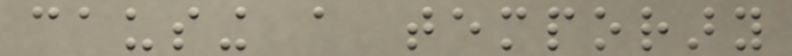causing a temporary
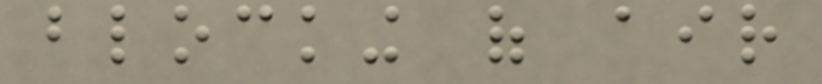blocking of air
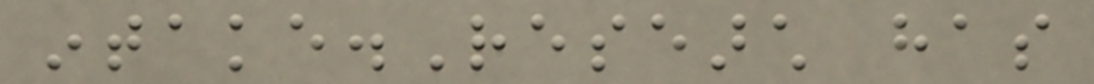intake.Research has
